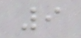9
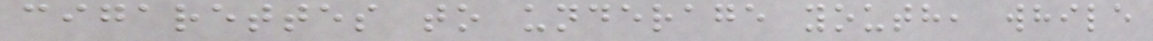cigarettes to underage youth, while
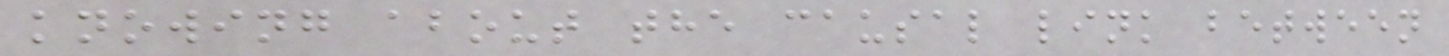knowing about the causal link between
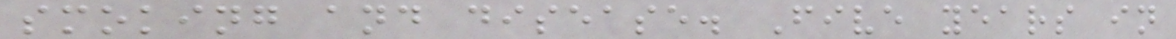smoking and disease. Five years in
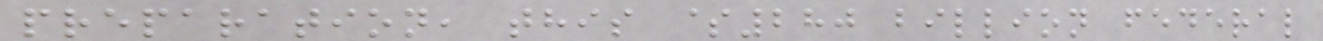preparation, this $280 billion federal
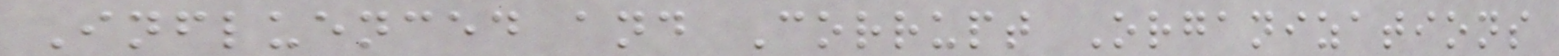Influenced and Corrupt Organizations
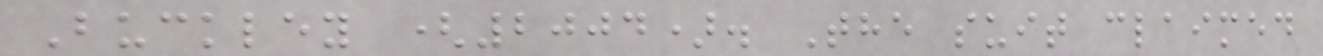Buckley (2004). The suit claimed
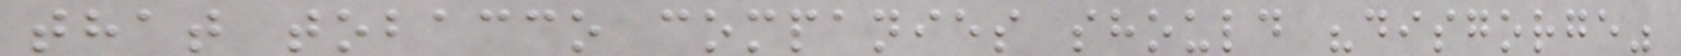that tobacco companies should "disgorge"
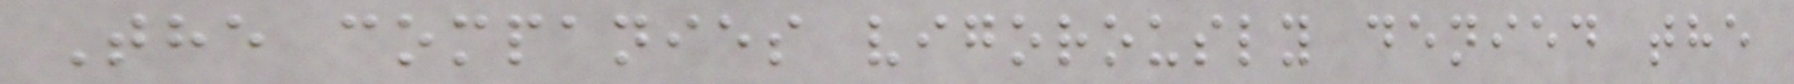The companies vigorously denied the
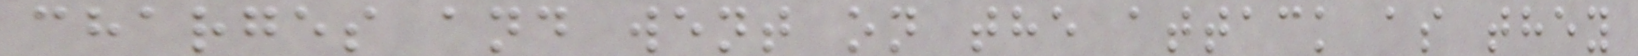charges and went on the attack as they
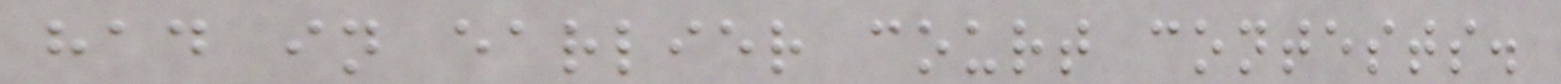had in earlier court contests.
